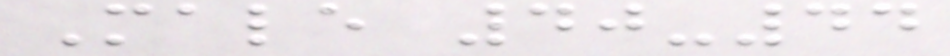Male 40-44
